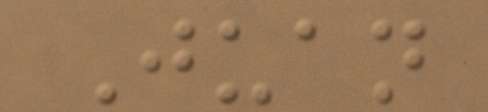Juan
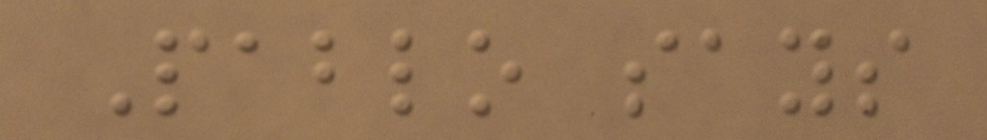Pablo says
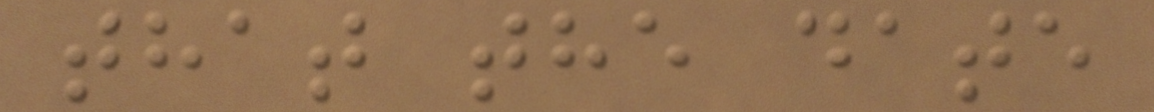that the date
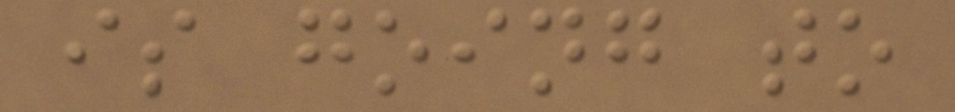is going to
